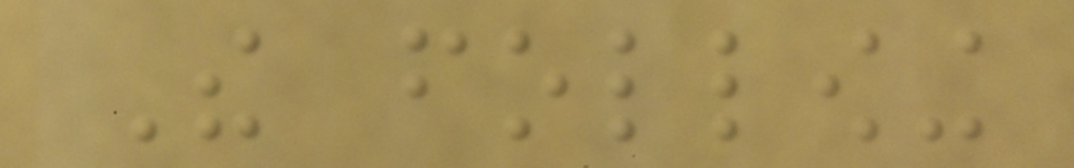The following
